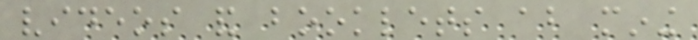videos and booklets about mining
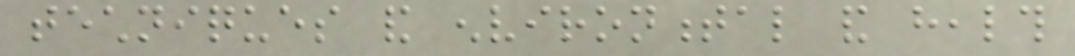techniques and environmental and health
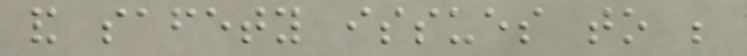and safety issues to be
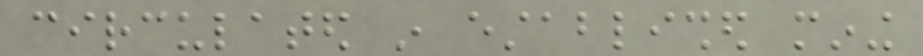circulated in established mining
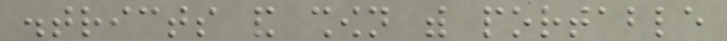districts and shown with portable
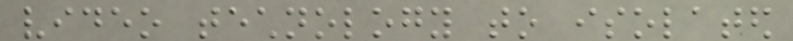video technology to isolated
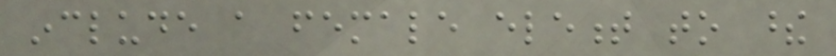include a female element to these
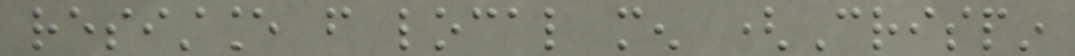resistance from local men (Crispin
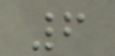6
